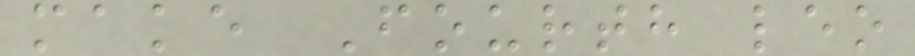make Fourth leo
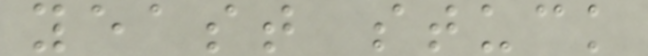yeast stuck
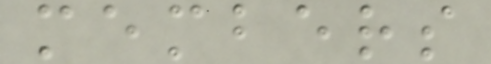members
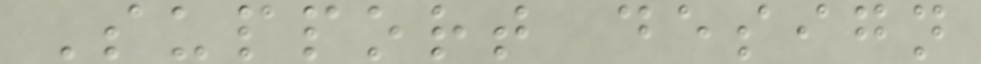Support design
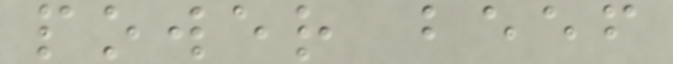power beef
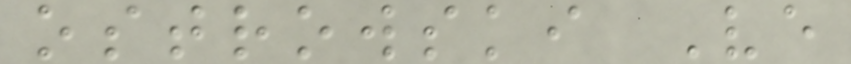ostrowski Ve
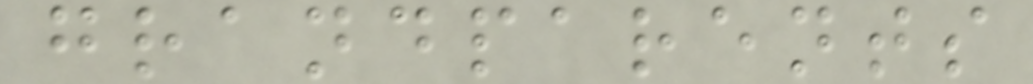grandparents
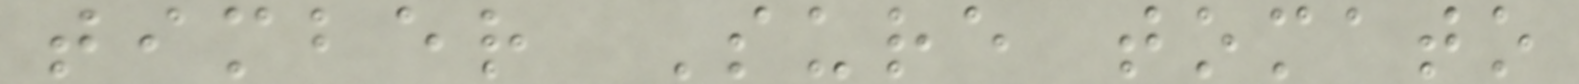timber Sure tomato
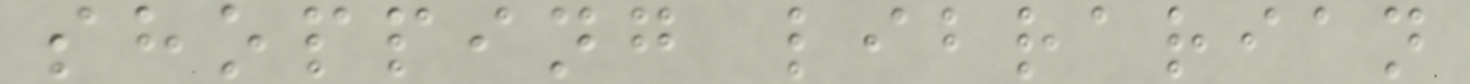shopping librarian
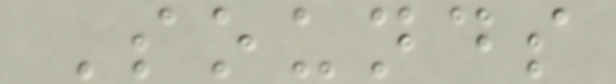Sounds
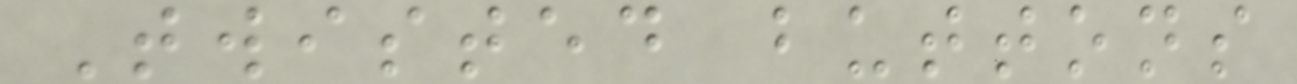Twisted buttons
